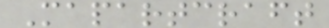Mapartcraft
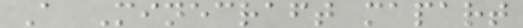A Minecraft mapart
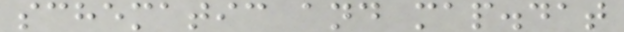schematic and map.dat
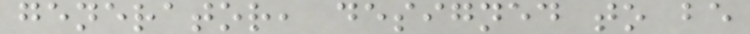generator, designed to be
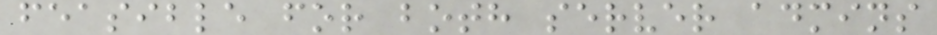feasible for both server admins
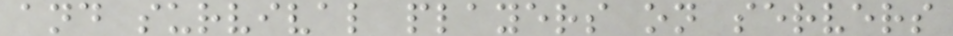and survival players on servers
